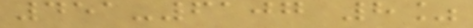451-6107 8%
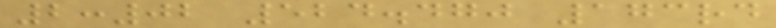2:02 524.470 173rd
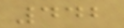442
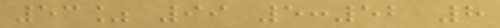53% 99 5:52 8
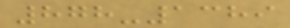878-1389
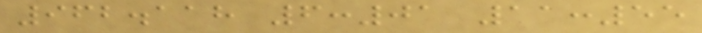962.118 6:01 11:55
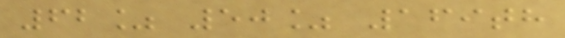62% 50% 169th
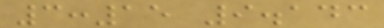3:15 9.143
